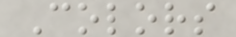Colors
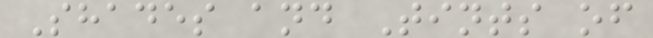Shades and Tints of
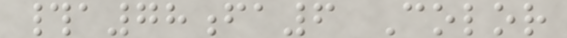#a78fa6 Color
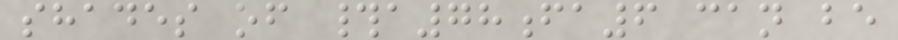shades of #a78fa6 can be
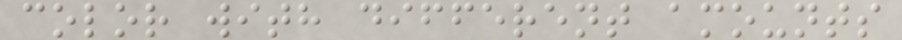color with different amounts
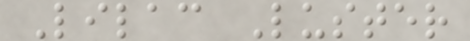Lilac Luster
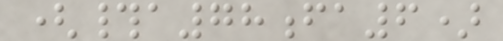(#a78fa6)
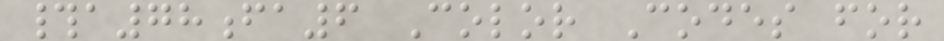#a78fa6 Color Codes for
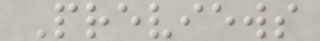Previews
